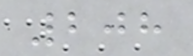208
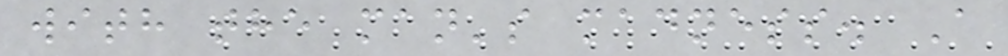with the man's madness. A
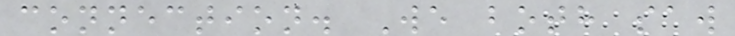connection. We both saw
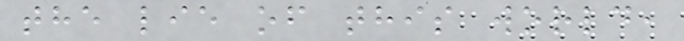the lie of this world,
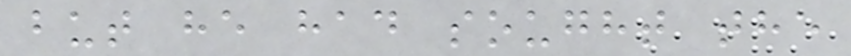but he had sought the
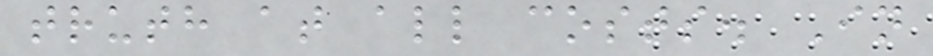truth at all costs. In
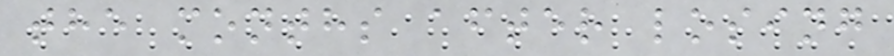the months after losing
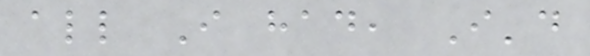all I had, I'd
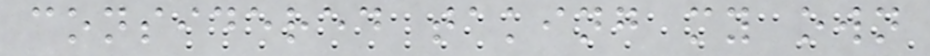considered taking my own
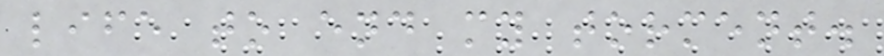life to end my torment.
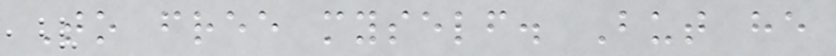To free myself. But he
